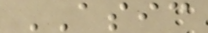ASIC
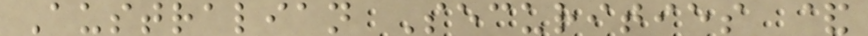Australian Securities &
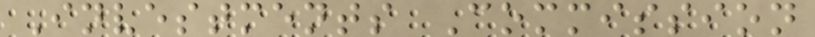Investments Commission
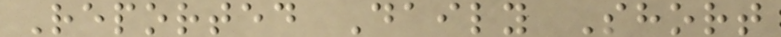Reported Daily Short
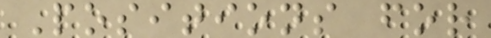Positions for
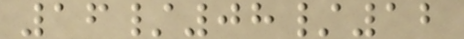16/08/12
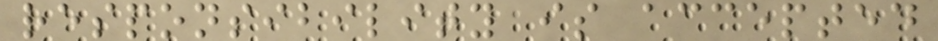responsibility is accepted
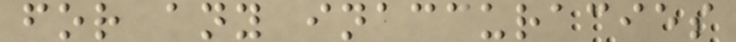for any inaccuracies
